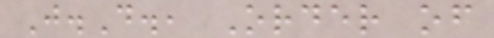J.D., Order of
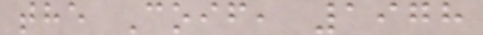the Coif, 1978
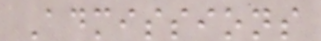Admissions
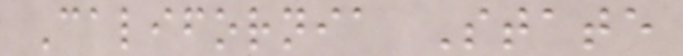California State
